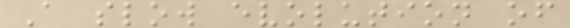A slow evolution of
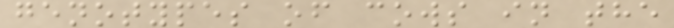genotypes of cows in the
